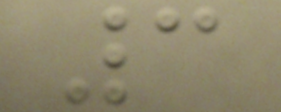3
